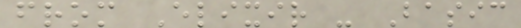from Elixir - Basic
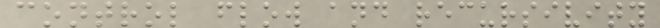control flow and recursivity
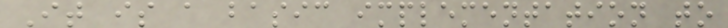It is a basic implementation to
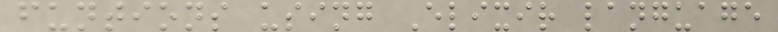funtions using Elixir language
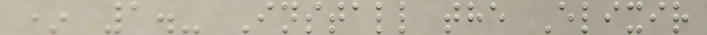* 1.- Install the Elixir
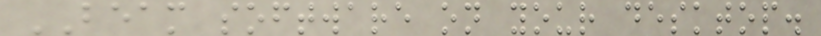BEAM software on your desktop.
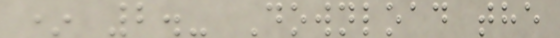* 2.- Download the
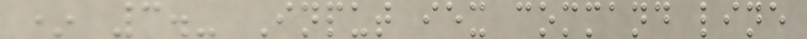* 3.- Input iex command line
